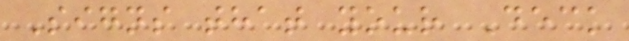Signs that your Deck
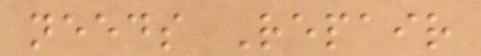needs Repair
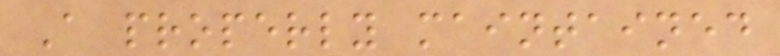A properly maintained
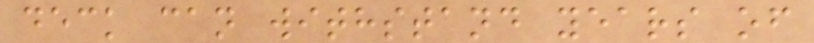deck can withstand years of
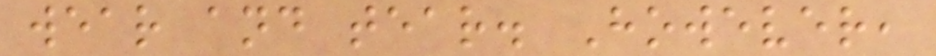wear and tear. However,
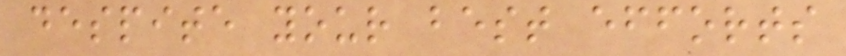despite your best efforts
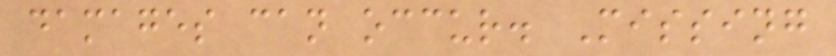damages can occur. Missing
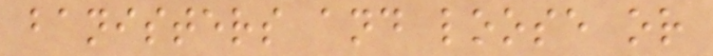banisters and loose or
